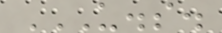U.S.
